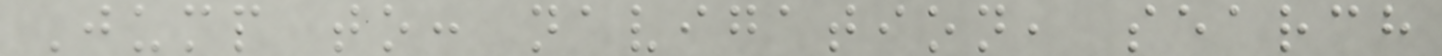Jump to: navigation, search
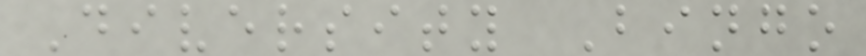Diversity Bingo
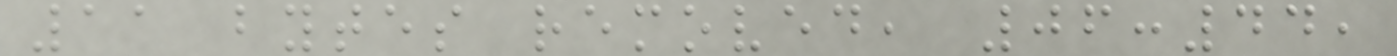11 bytes removed, 06:44,
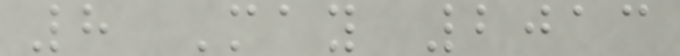8 May 2013
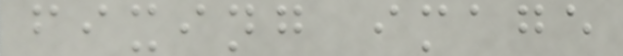fixing image
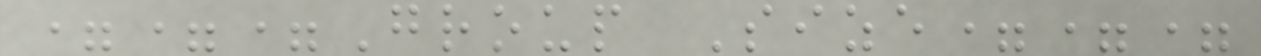===Group Size===
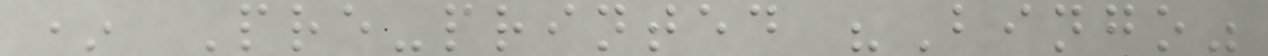* Pre-printed "Bingo"
